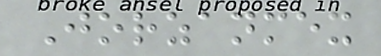Jorzanmex
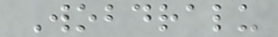Wobdralu
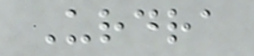Urdra
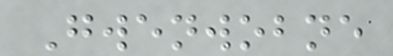Gwenwobne
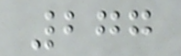277
